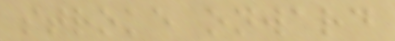stroke onward
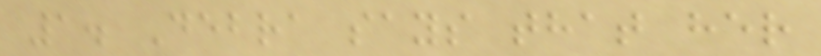1. Debra says that her
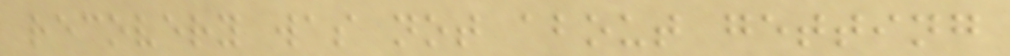recovery was not about getting
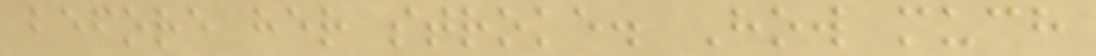before her stroke. How much
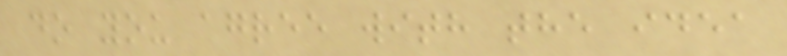do you agree with the idea
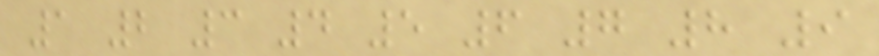1 2 3 4 5 6 7 8 9
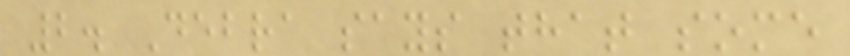2. Debra says that some
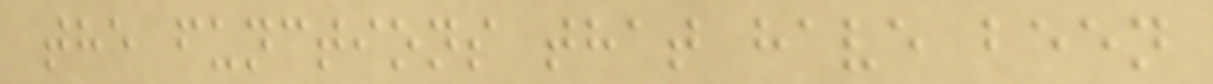the functions that have been
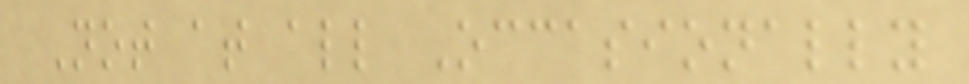Not at all Occasionally
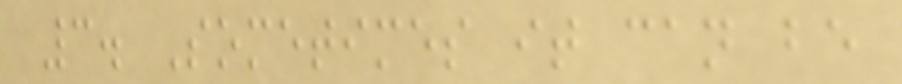3. Sometimes it can be
